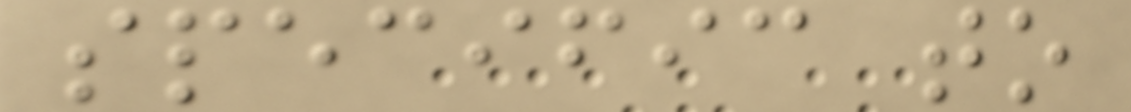specific to
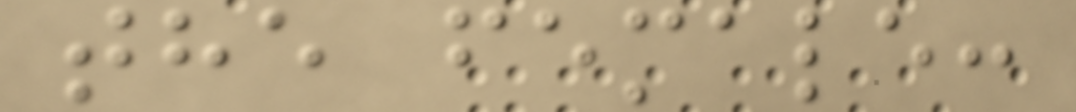the female:
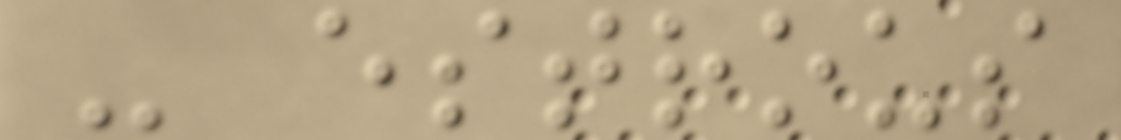- estrous
